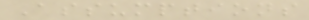Assumptions
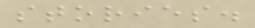stories.
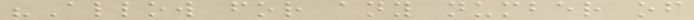"Allow for any number of
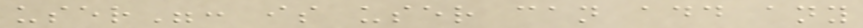user": is user can add any
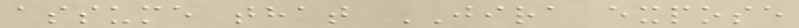assume that JIRA expose
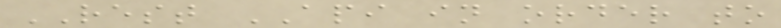REST API in order to
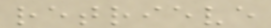retrieve
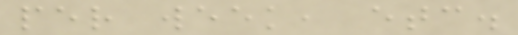per week, etc.
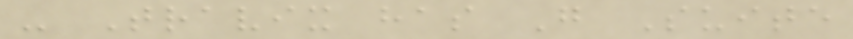- Travix has G Suite
